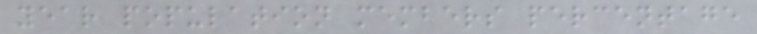year population members percentage
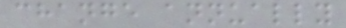change annually
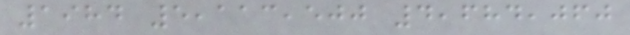1984 5,113,500 4,684,060
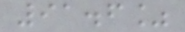91.6%
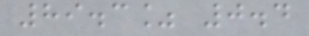89.3% 0.4
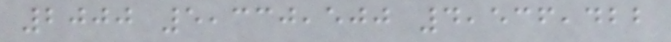2000 5,330,500 4,536,422
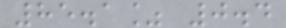85.1% 0.4
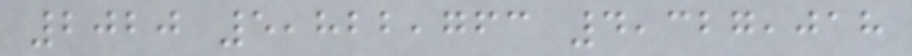2020 5,822,763 4,327,018
